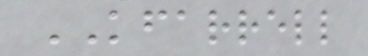KFARRELL
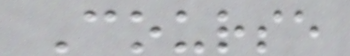Course
